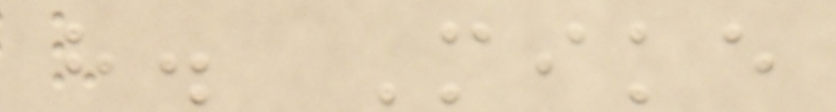h. Mike
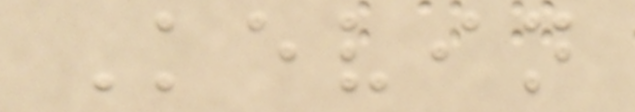Kevin
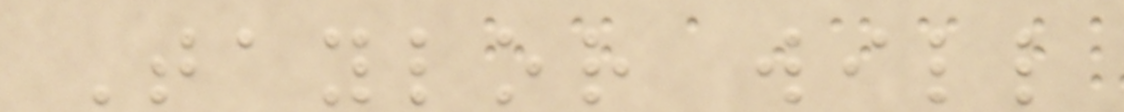Taylor will
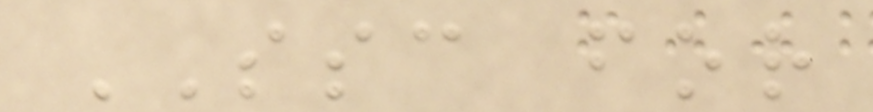SSC for
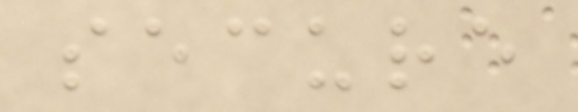secure
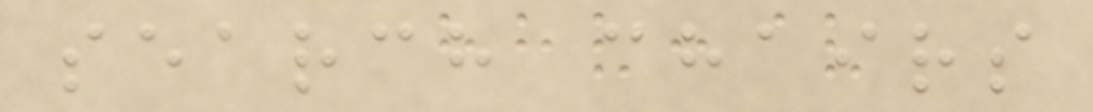search chairs
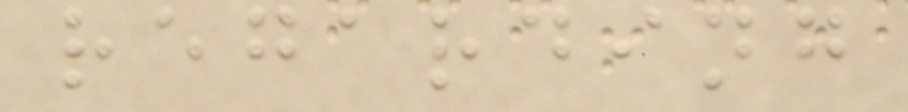regarding
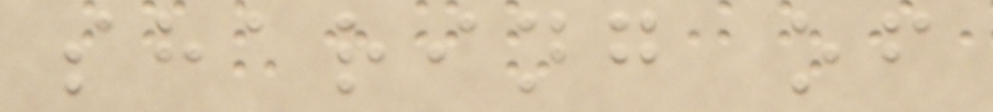sharing of
